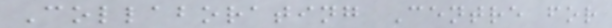Collaborating Centre for
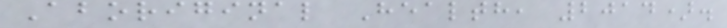Aboriginal Health, 2014).
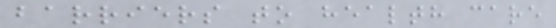barriers to health care
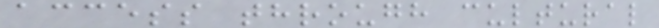access through cultural
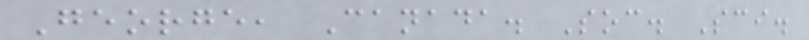George, Canada. Soc. Sci.
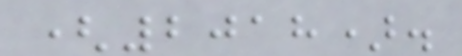(2018).
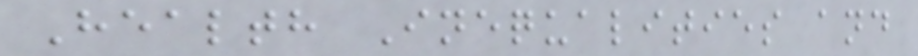Health Inequalities and
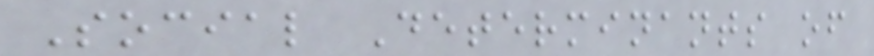Social Determinants of
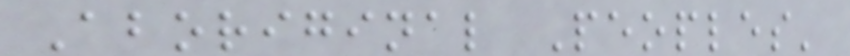Aboriginal Peoples'
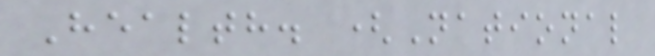Health. (National
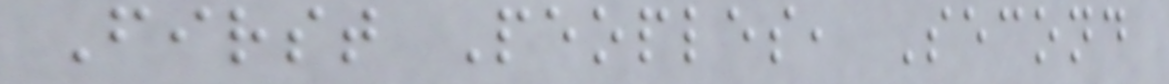First Peoples, Second
